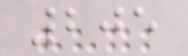205
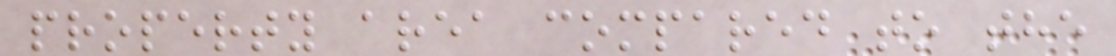property area compared to the
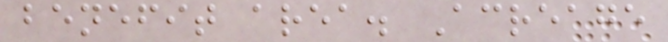benefit area. Acreage
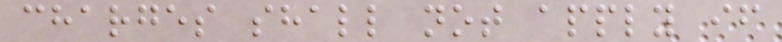charges shall not apply if
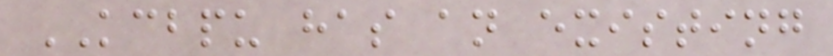KCBPU has an existing
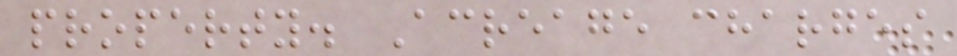property. Acreage charges
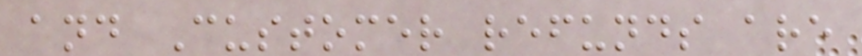and Customer refunds are
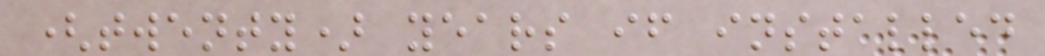(twenty) years if installed
